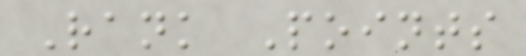Rank Points
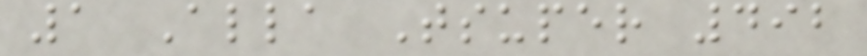1 Alla Tsuper 492
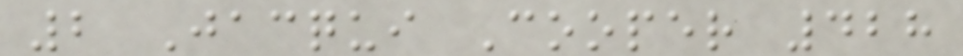2 Jacqui Cooper 428
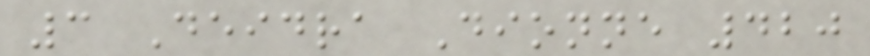3 Deidra Dionne 420
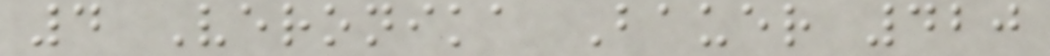4 Veronika Bauer 420
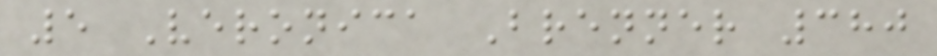5 Veronica Brenner 380
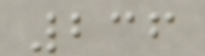236
